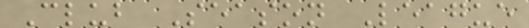Club Season League
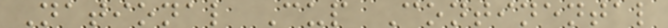National Cup Continental
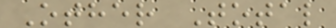Other Total
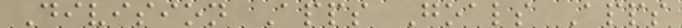Division Apps Goals Apps
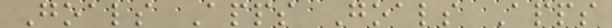Goals Apps Goals Apps
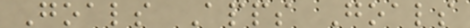Goals Apps Goals
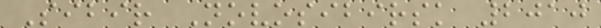Sibir Novosibirsk 2010
